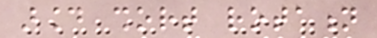around short rotation
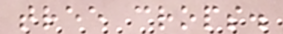tree crops.
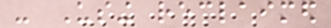- Using reclaimed
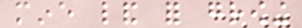mine land for growing
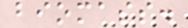biomass.
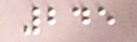245
